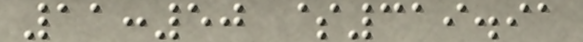11:50 $319.91
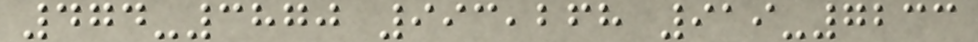474-3870 993,268 919-7233
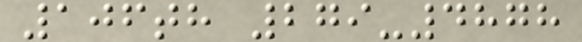106th 279-4878
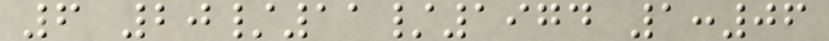6 20/11/1974 1:06
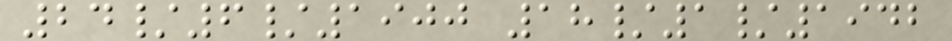24/6/1900 18/1/1942
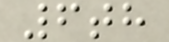6th
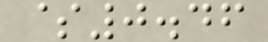$0.46
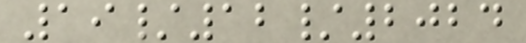19/12/2024
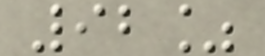92%
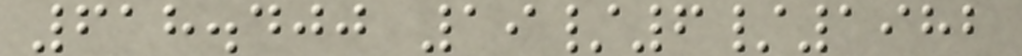618.400 19/6/1982
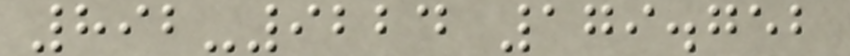892-9224 179.752
